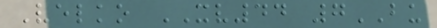Velko XV44 7BU
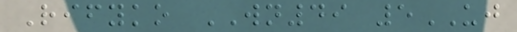Rifyko WN49 5UJ
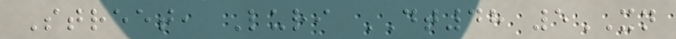Street, Luri DT48 5XN
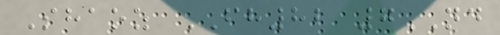Shaoz FH82 7ND
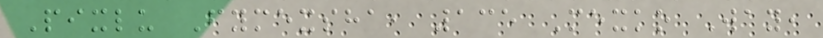Pixlu Fymexsha, 135 Mexko Way,
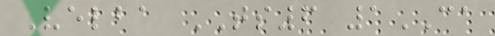Velba TS6 1CA
